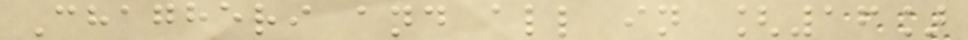Chagheri and all in [16]
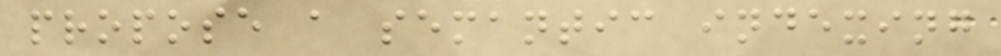propose a semantic indexing
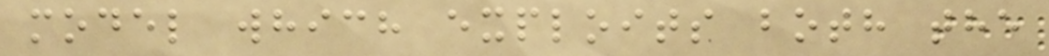model which exploits both the
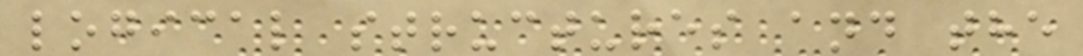logical structures and the
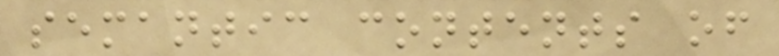semantic contents of
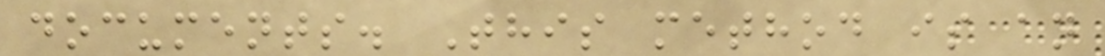documents. This method is an
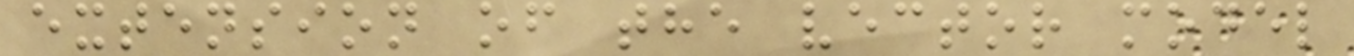extension of the vector model
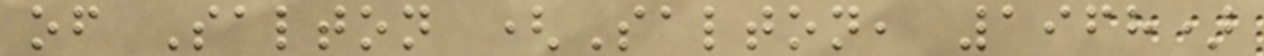of Salton (Salton, 1968)
